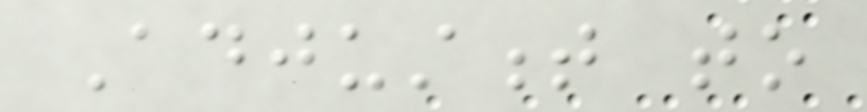Adjustment to
